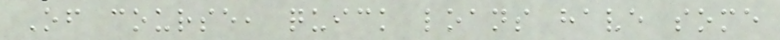Of course, quick loans have some
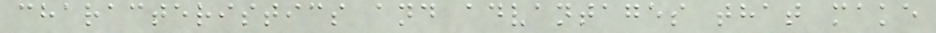characteristics and advantages that make
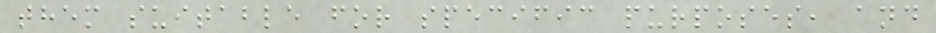them suitable for specific purposes, and
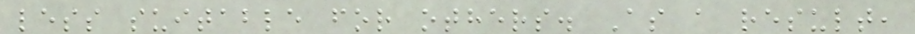less suitable for others. As a result,
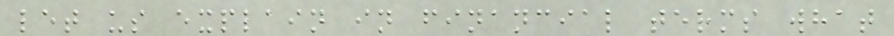let us explain in financial terms what
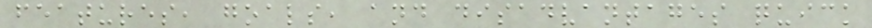features, goals, and disadvantages quick
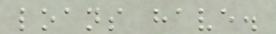loans have.
